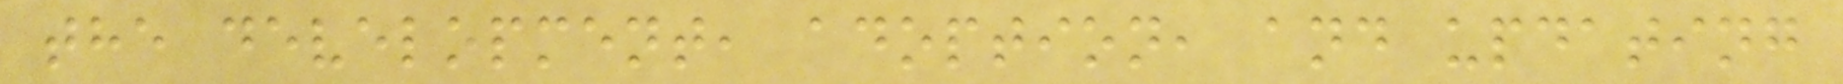the development, adoption, and updating
